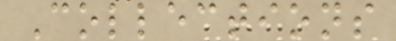Collections
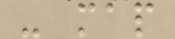- map
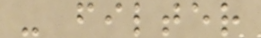- filter
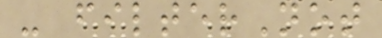- filterNot
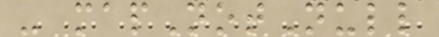- mapNotNull
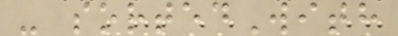- sortedWith
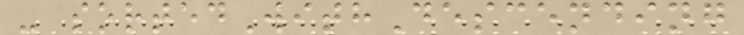- sortedWithDescending
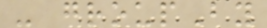- groupBy
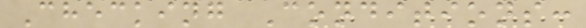Checking Conditions:
